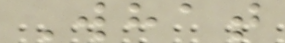What
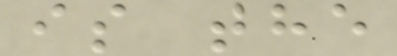is the
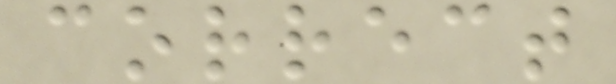correct
